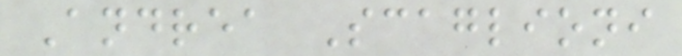Andrea Scaglioni
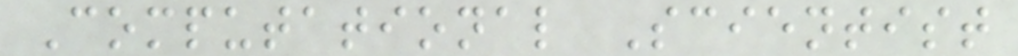Computational Scientist
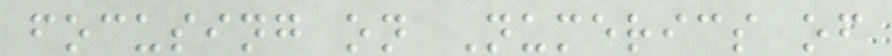focusing on Numerics of
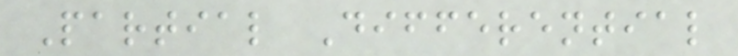Partial Differential
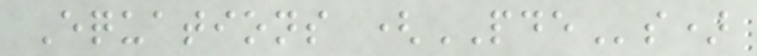Equations (PDEs)
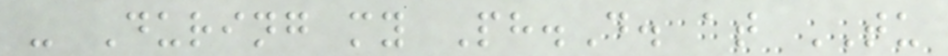- During my Ph.D. at TU
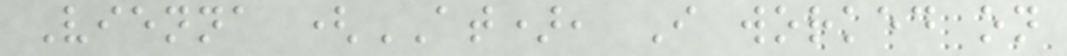Vienna (AT), I worked on
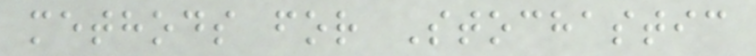methods for Stochastic
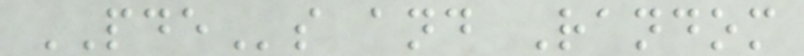PDEs and Random
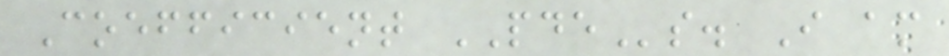Coefficient PDEs. I am
